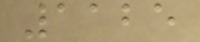1125
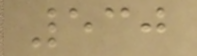530
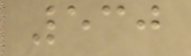530
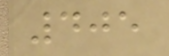405
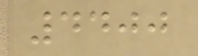4400
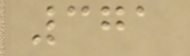371
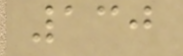130
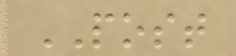POST
